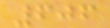606
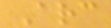Arc
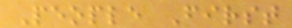People First
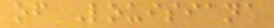of Louisiana
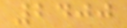2400
